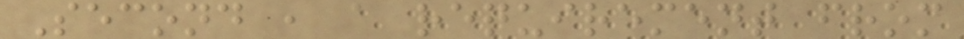Second , a requirement from
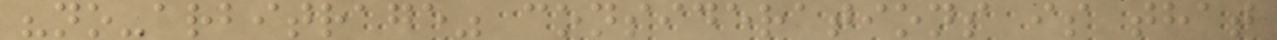"no-arbitrage" considerations is that
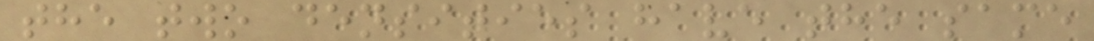the two densities have the same
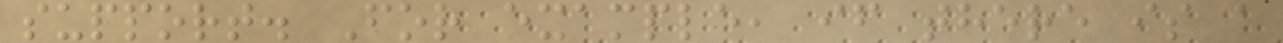support. For example, if there is a
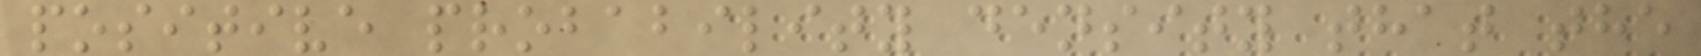positive probability density that the
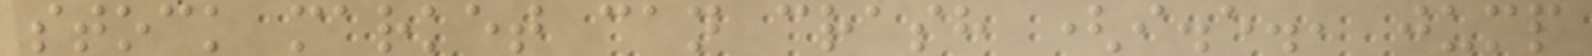stock market can crash (i.e., jump
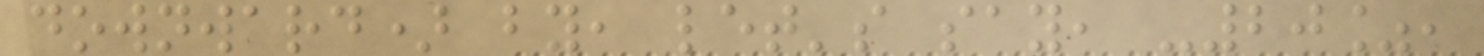downward) by, let's say, -20%,
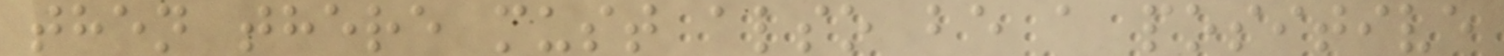then there must also be a positive
